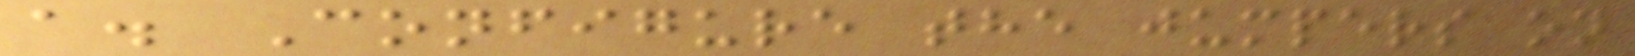a. Configure the jumpers on
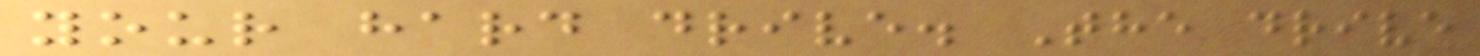your hard drive. The drive
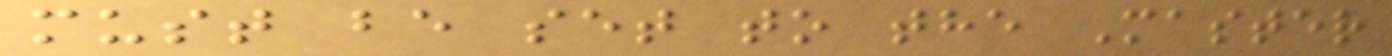must be set to the Master
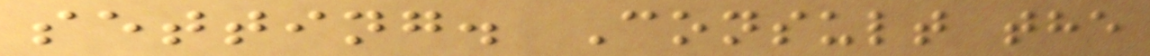setting. Consult the
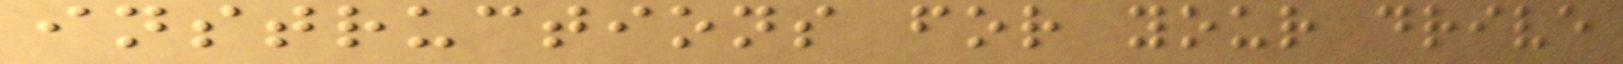instructions for your drive
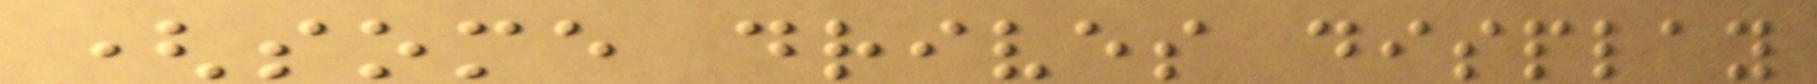(some drives display
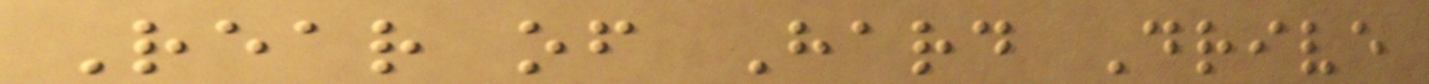Rear of Hard Drive
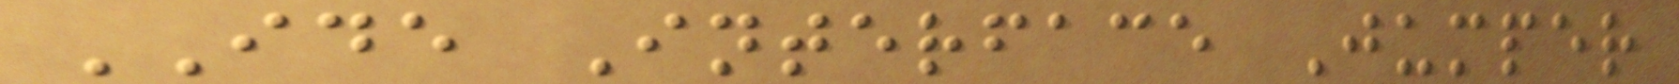IDE Interface Jumper
